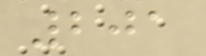201
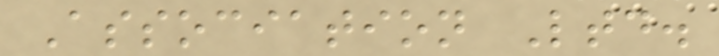Association Ltd.
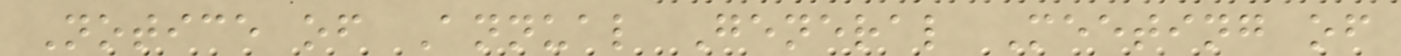Notice of Annual General Meeting of
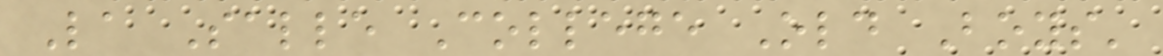La Salle College Old Boys'
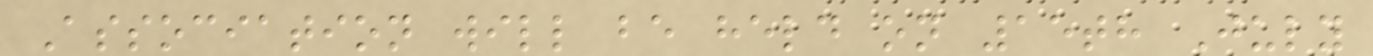Association will be held on 15th July
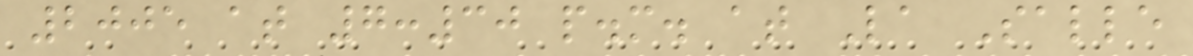2005 at 7:30 p.m. at La Salle
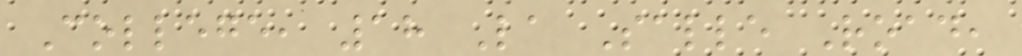College, 18 La Salle Road,
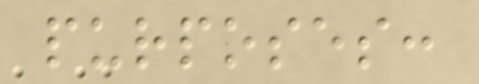purposes:
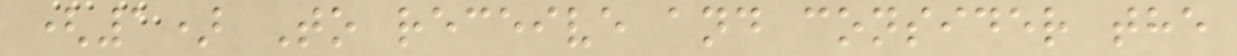(1) To receive and consider the
